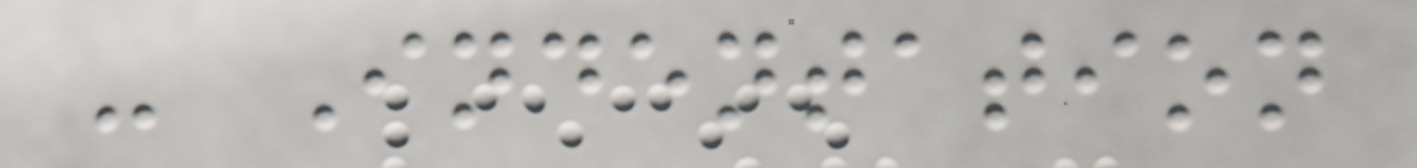- Indentation
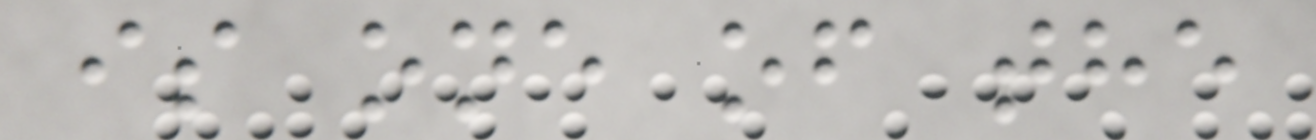is one of the
